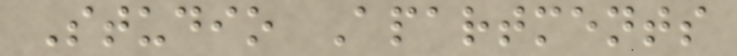Studio Apartments
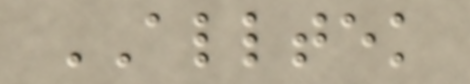ALLTEK
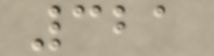321
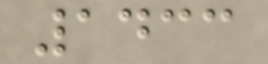1433
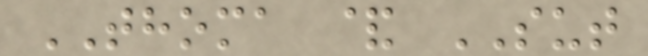THOMA & SUT
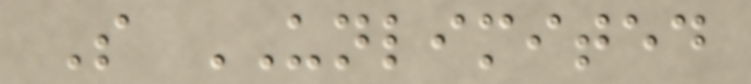S UNLIMITED
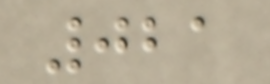021
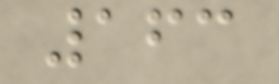163
